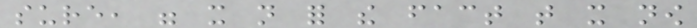sure, were it not for the fact that it now
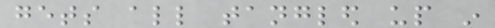gets all tangled up in
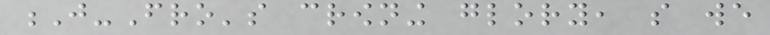J-Fro's crowning glory, so we
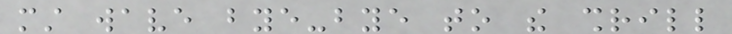must wave bye-bye to the shrill
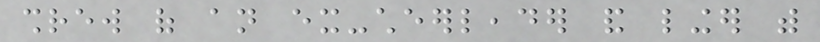shrew of an ex-cheerleader and linger with
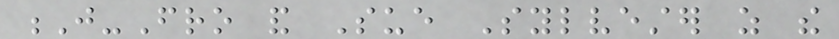J-Fro and Sue Sylvester as the
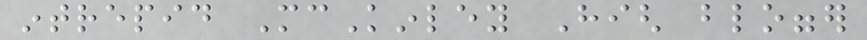intrepid McKinley High blogger
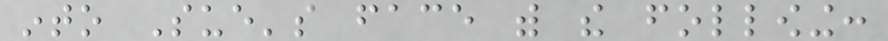into Sue's face with the following:
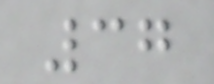37
